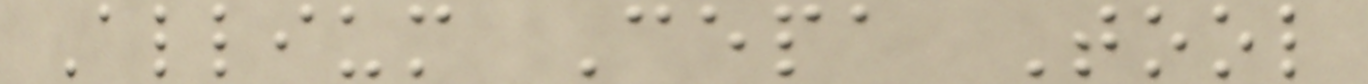Allium Cepa Tool
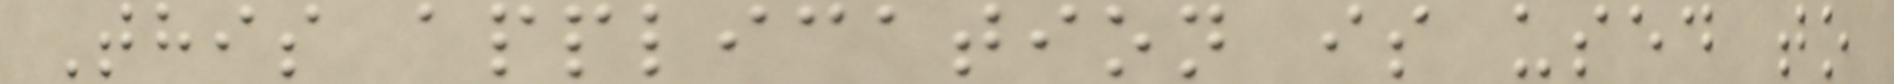This application is used to
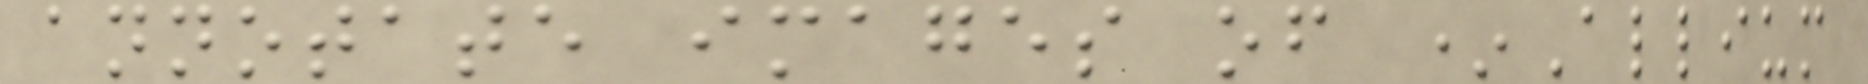annotate images of *Allium
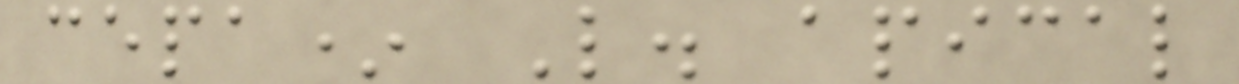cepa* L. apical
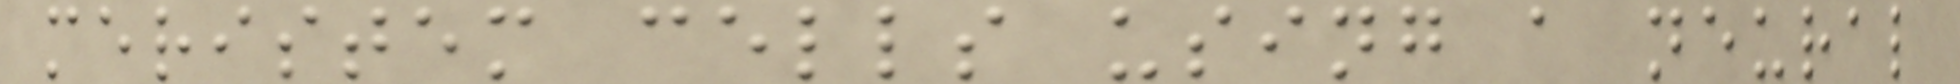meristem cells using a neural
